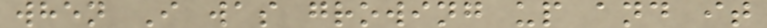when I was growing up and it
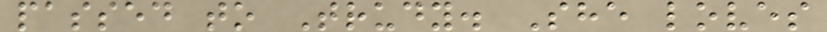passed to Trudy. She loves
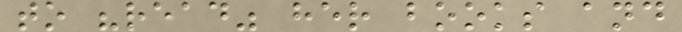to "read" her books and
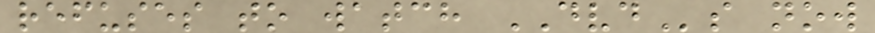refuses to watch DVDs now
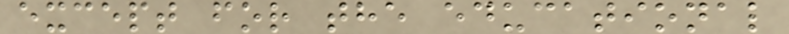except for the educational
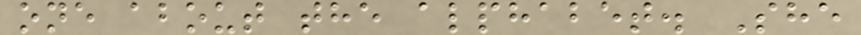one about the alphabet. She
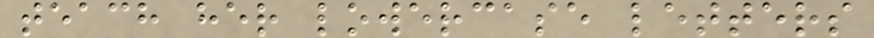teach her lowercase letters
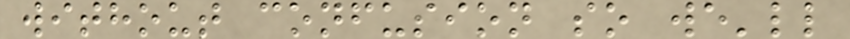without confusion so we'll
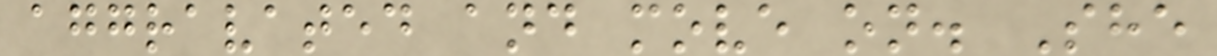aggravated and move on. She
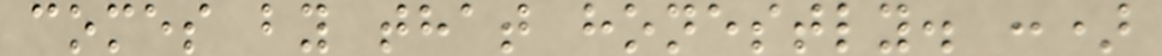comes by that honestly. :)
